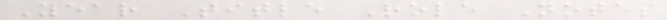Year Title Role Notes
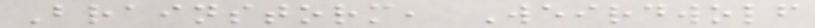Brainstorm, Weirdwolf
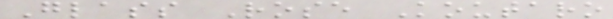Glass Rose Koutaro
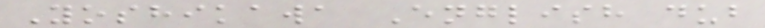Yoshikawa English dub
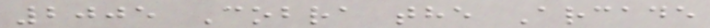2005 Cobra the Arcade
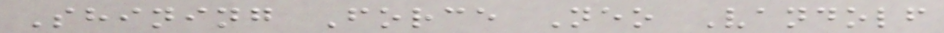Shining Force Neo Vandolf
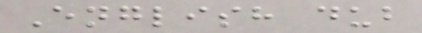English dub
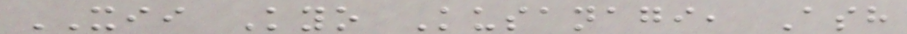XII Kyo Kusanagi, Ash
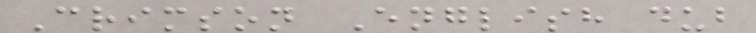Crimson English dub
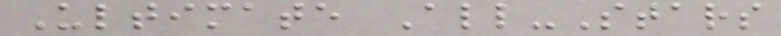Ultimate All-Stars
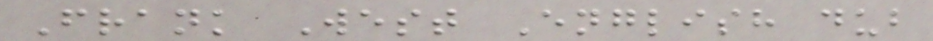Frank West English dub
